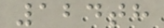124th
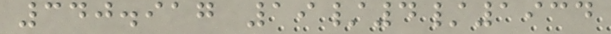340.917 19/4/1934
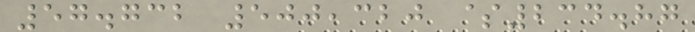57.732 500,320 $234.87
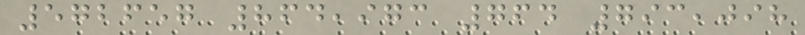572657 864,973 764 793,098
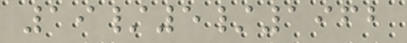19/5/1962
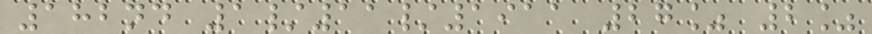182nd 1/11/1911 27% 2%
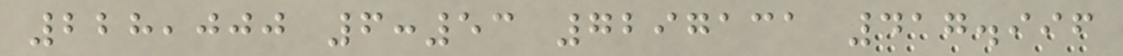228,000 6:53 7297131 417.996
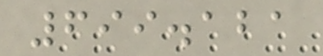699.121
